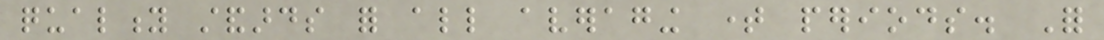quality standards for all averaging time periods. For
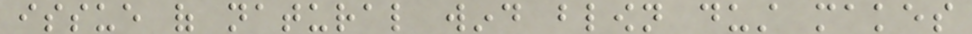issue of natural wind blown dust makes
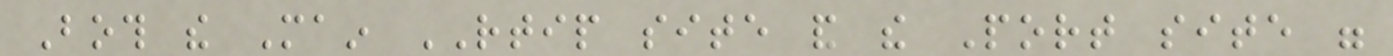Both the Main RTIP site and the Port site were
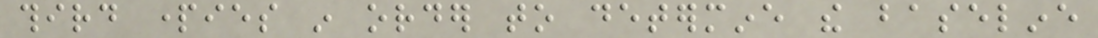third parties in order to determine the baseline
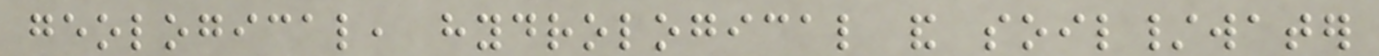geological, hydrological and soil/water
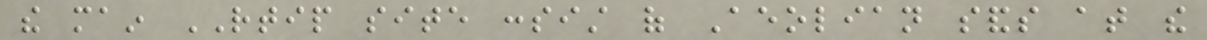the main RTIP site consist of Aeolian sands at the
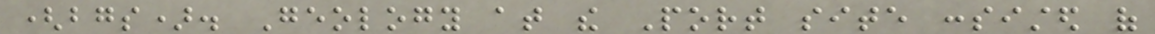(bgs). Geology at the Port site consisted of
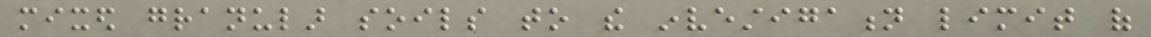mixed granular soils to the investigation limit of
